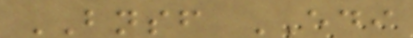BNSF EDI
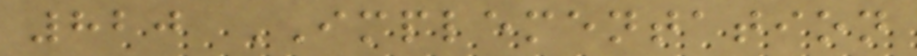820 IMPLEMENTATION
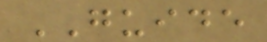GUIDE
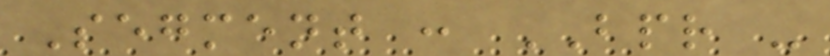Segment : BPR -
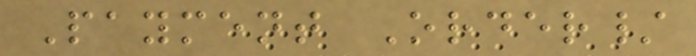Payment Order/
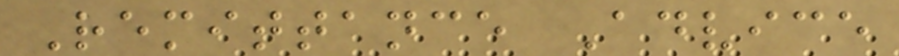Remittance Advice
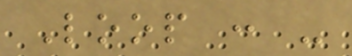Loop : -
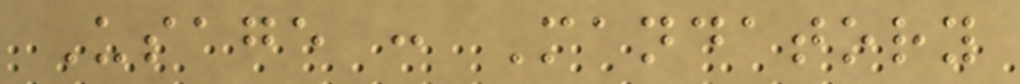Usage : Mandatory
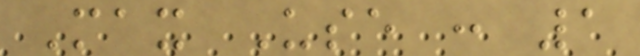Max Use : 1
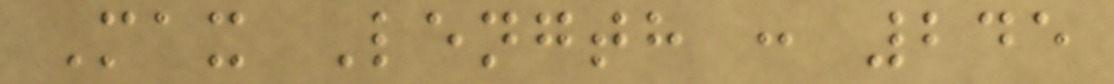Max Length : 245
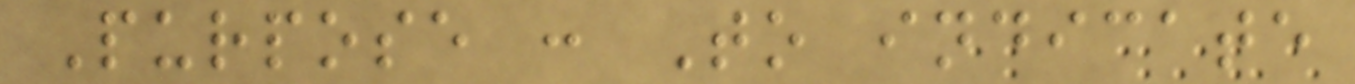Purpose : To indicate
